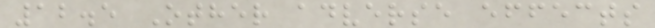12.5 Other adverse effects
